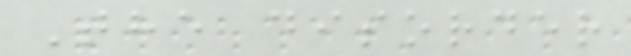The disorder
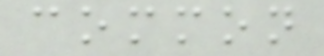common
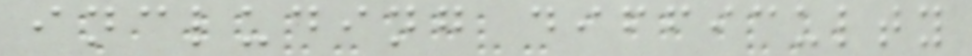including difficulty
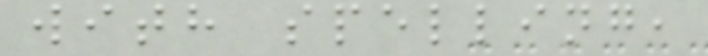with spelling,
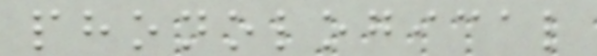phonological
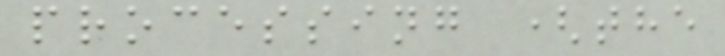processing (the
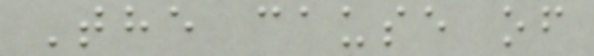The cause of
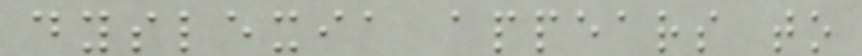dyslexia appears to
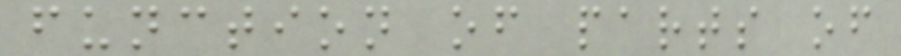function of parts of
